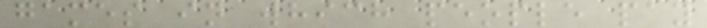games in which people pay
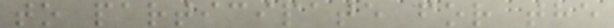to participate for the
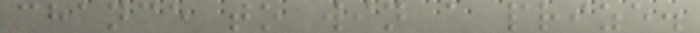chance to win a prize.
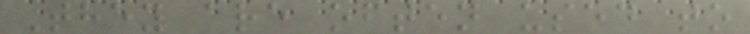They are often used to
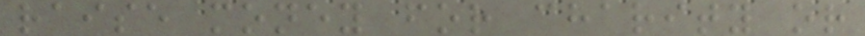raise money for charity or
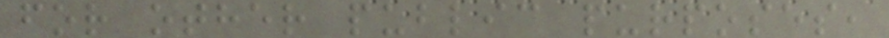for other public purposes,
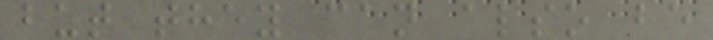but they can also be
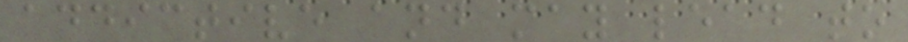addictive and may lead to
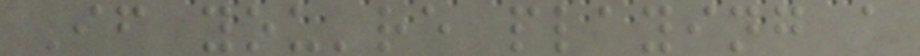If you're playing a
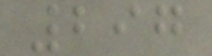297
